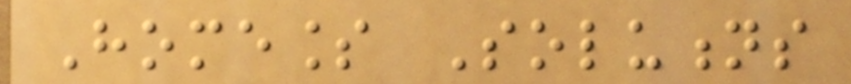Homeless Solutions
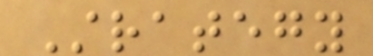Strategy
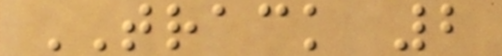TRACK 2
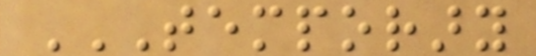TEMPORARY
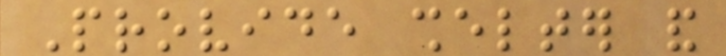Provide shelter and
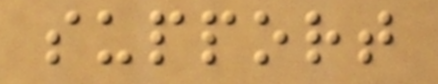support
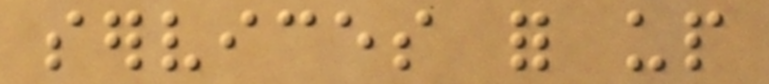services for up
